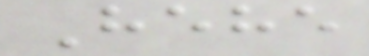Hehe
